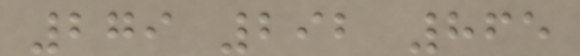279 292 865
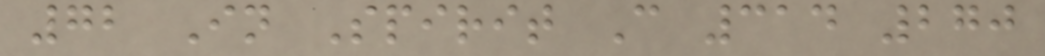72 In Spirit C 314 270
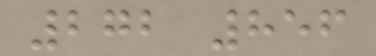272 856
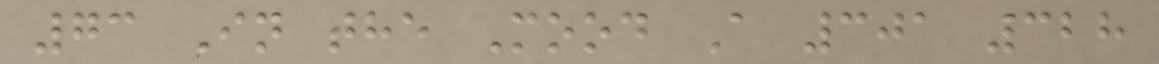73 In the Mood A 301 328
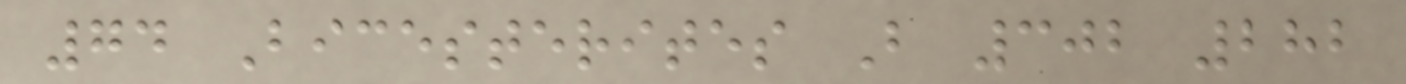74 Bicesterites B 302 282
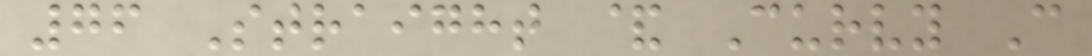76 Straight & Curvy C
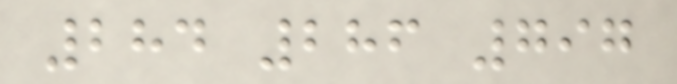284 286 797
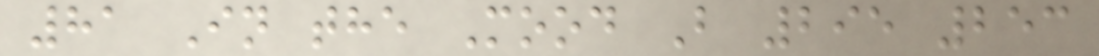81 In the Mood B 295 253
